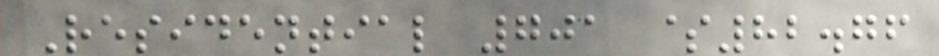Residential 701 $82.76
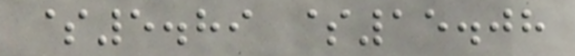$5.89 $15.08
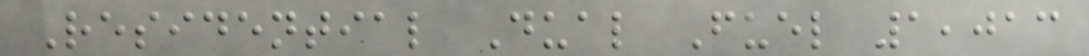Residential Dual Fuel 1,013
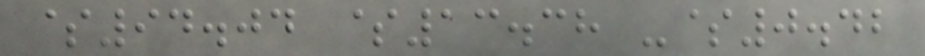$94.04 $13.38 -$0.42
